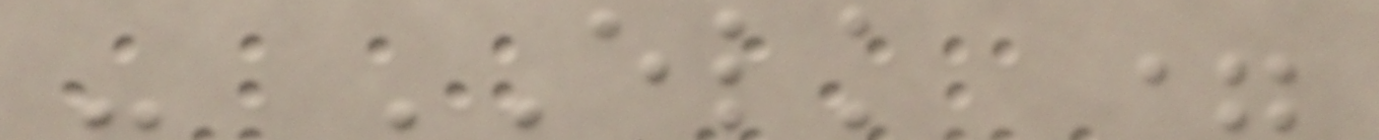- ELK =
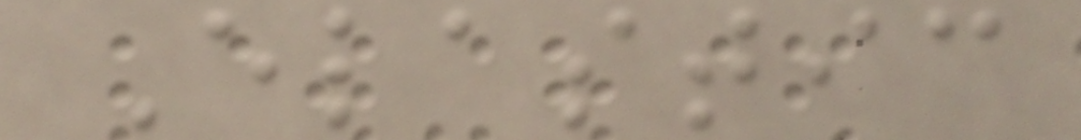Elastic
